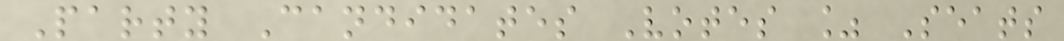Party Candidates Votes % Seats
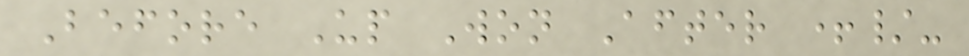Before Up Won After +/-
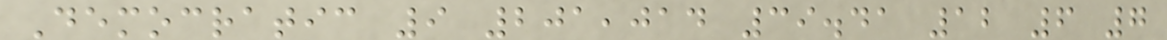Democratic 9 201,014 39.41 12 6 7
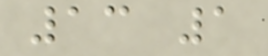13 1
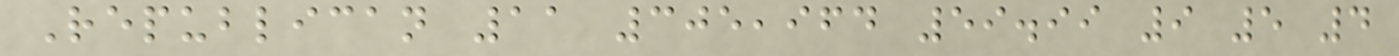Republican 11 305,964 59.99 9 5 4
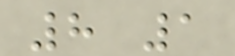8 1
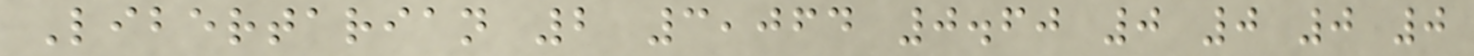Libertarian 2 3,064 0.60 0 0 0 0
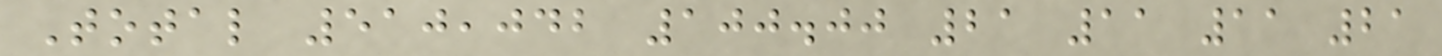Total 510,042 100.00 21 11 11 21
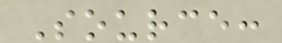Source:
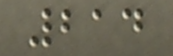214
